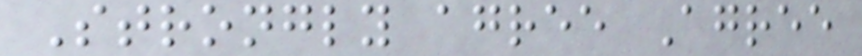Strongly agree Agree
